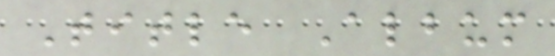Title Album
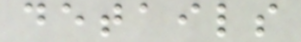details
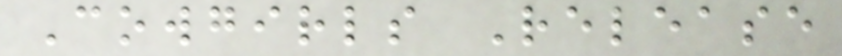Cowgirls Release
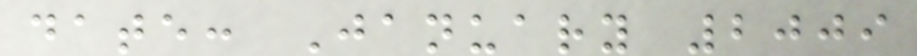date: January 2009
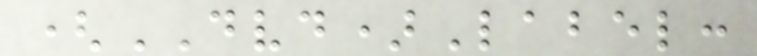(DVD)Label:
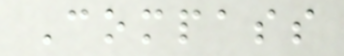Compass
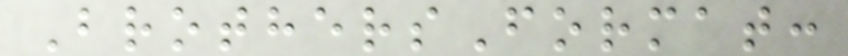BrothersFormat:
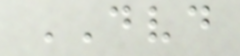DVD
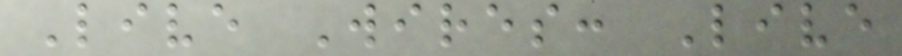Live Wires: Live
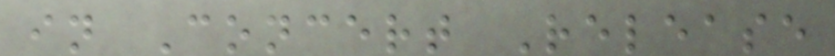in Concert Release
